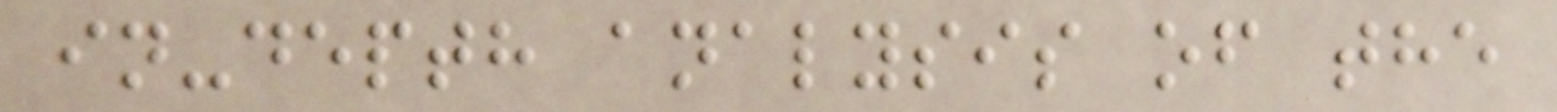in-depth analysis of the
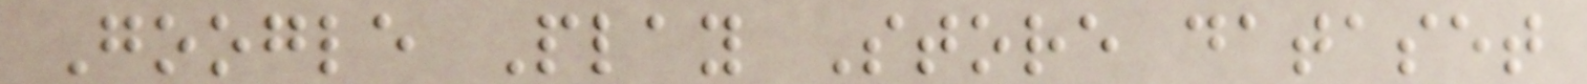Google Play Store dataset
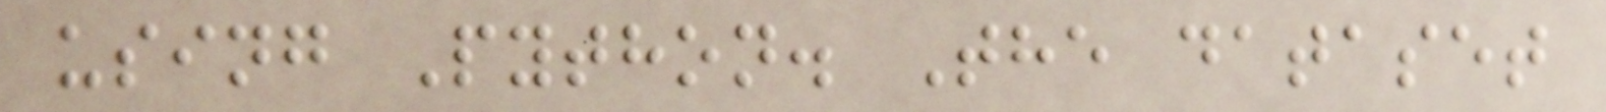using Python. The dataset
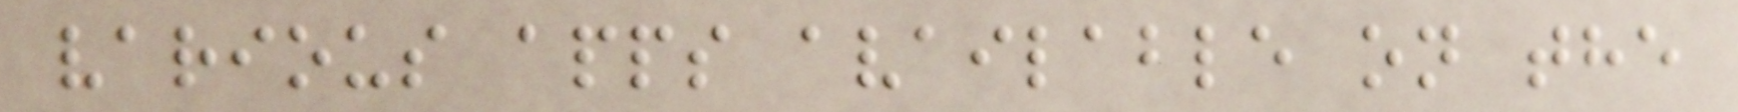various apps available on the
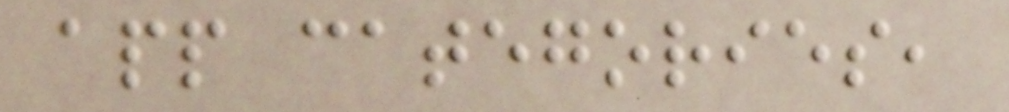app categories,
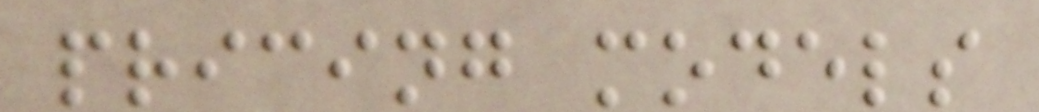pricing models
